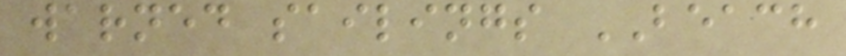warned sailings BEACH
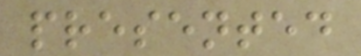presented
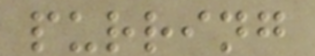purring
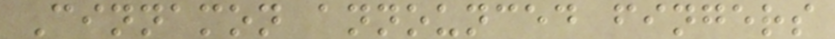Cinnamon announced fingers
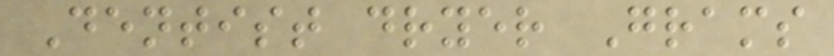Dentist dryer Grams
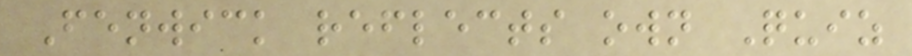Fenwick reflects own Quiz
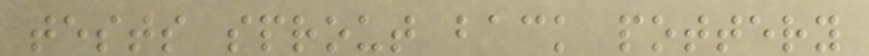tests sprout back pottery
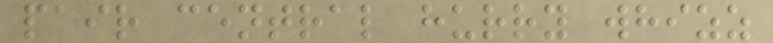pair central hurry whizz
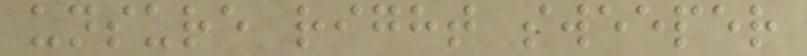unsure right sweeper
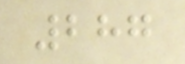287
